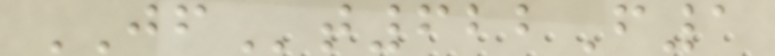JFt622F1
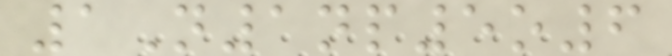1N1np5o6
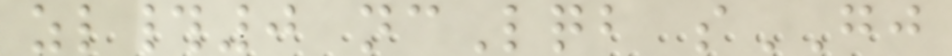zl#0 ncLqb sGJ
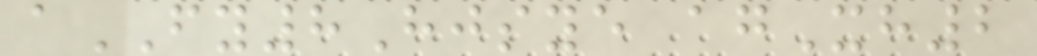aFY8Hjsye agXh2
